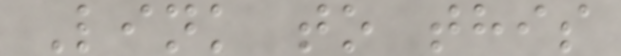Link to this
